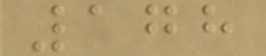178
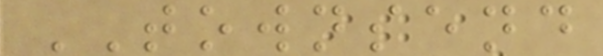TOWNSEND
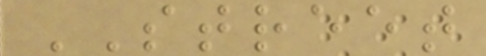STREET
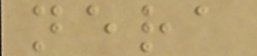nera
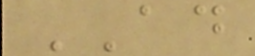AD
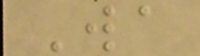Wa
